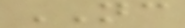NC
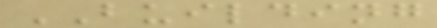BUILDING
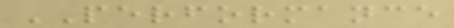PERFORMANCE
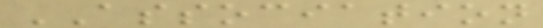ASSOCIATION
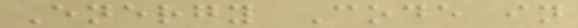Energy Code in
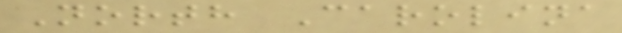North Carolina
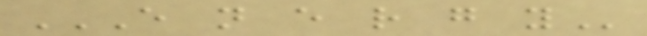E N E R G Y
